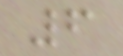6
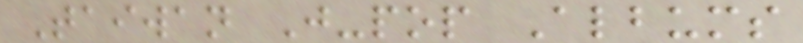Taiwan J-pop Albums
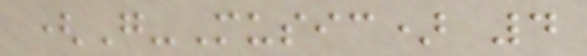(G-Music) 4
